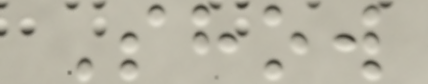Show
